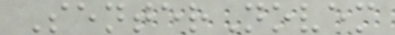SenterNovem
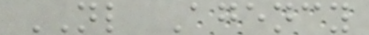NL Agency
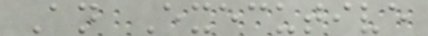An Executive
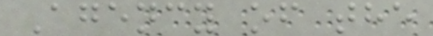Agency of the
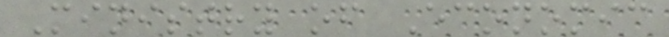Ministry of Economic
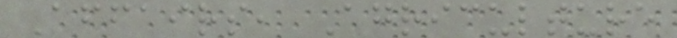Affairs, Agriculture
